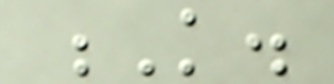K.
